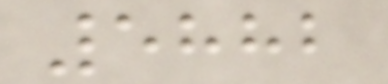5882
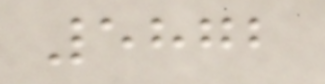5872
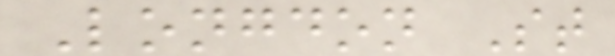Longdon St
